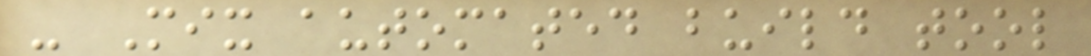- Mix automated build tool
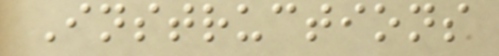Instructions
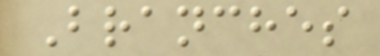Branches
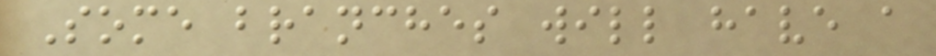Some branches will have a
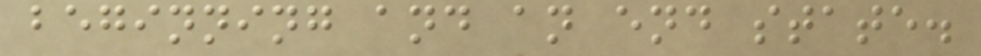beginning and an end state.
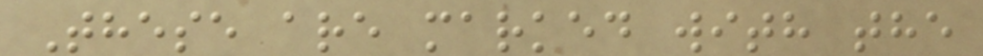These are marked with the
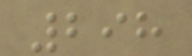298
